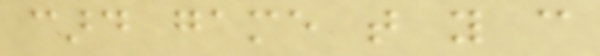card game that you can
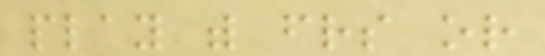play with friends or
